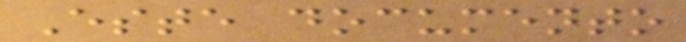Este documento
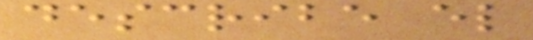describe el
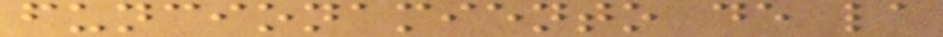funcionamiento de la
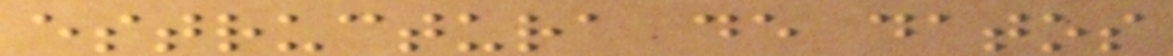estructura de datos
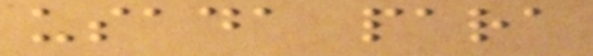usada para
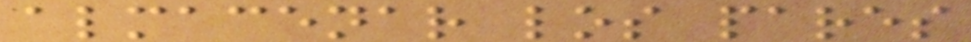almacenar los pares
